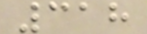318
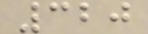320
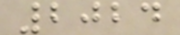2024
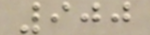900
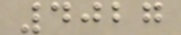4027
